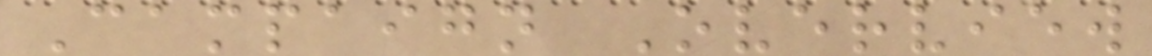Campaign Overview
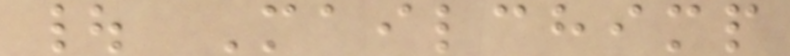| Mailchimp
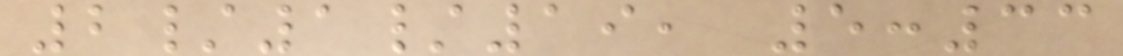2/1/19, 5:33
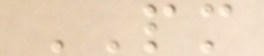PM
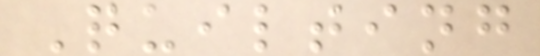Quilting
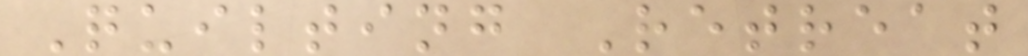Quilting Retreat
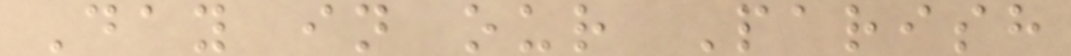Day in our Parish
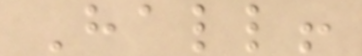Hall!
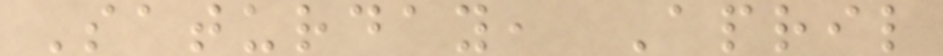Saturday, April
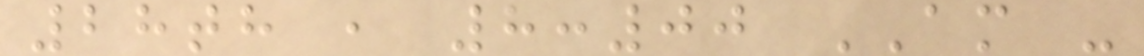28th , 8:00 AM -
